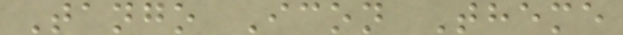Tango Icon Theme
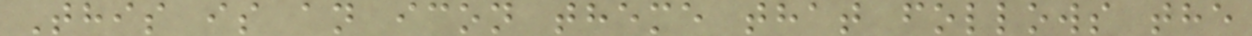This is an icon theme that follows the
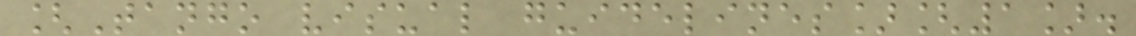[Tango visual guidelines][1].
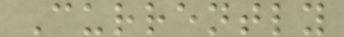Currently
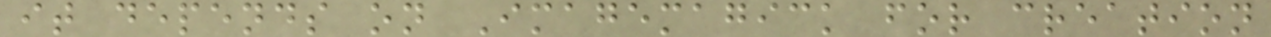it depends on Imagemagick for creation
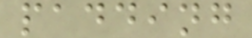padding
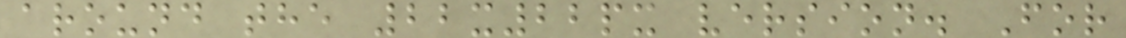around the 22x22px version. For
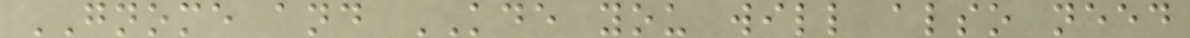GNOME and KDE you will also need
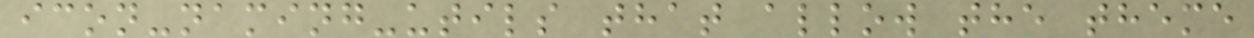icon-naming-utils that allow the theme
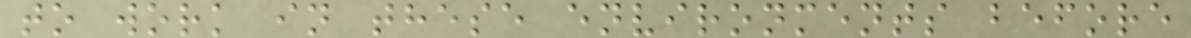to work in these environments before
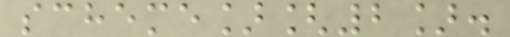scheme][2].
